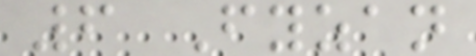6 Fyzan
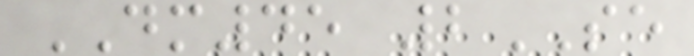DM45 2SE
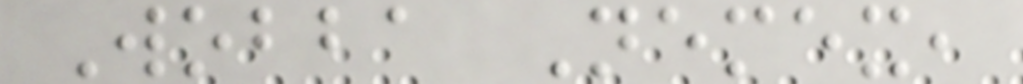Wobba Nemex,
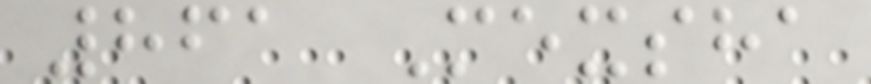861 Mexsha
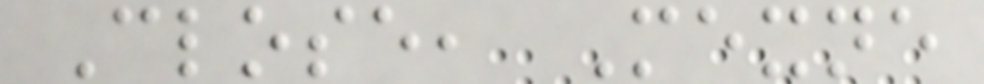Close, Mexne
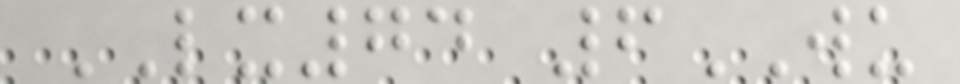LX74 6WU
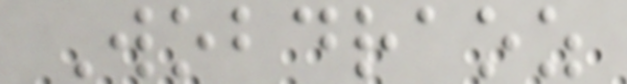Wobdraoz
